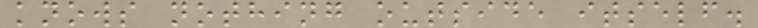knows nothing outside itself.
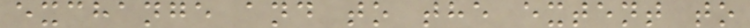exchange and to the extent to
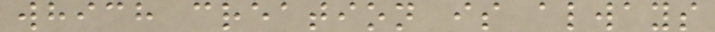which creation is always
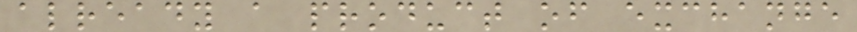already a product of exchange
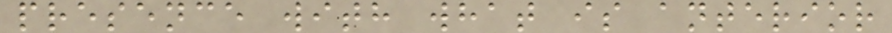presence with what is anterior
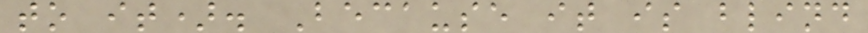to it). Because it is blind
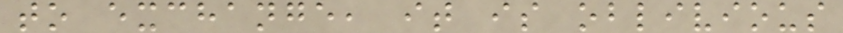to exchange, it is oblivious
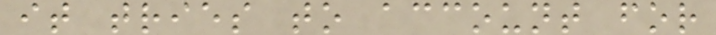it tries to account for
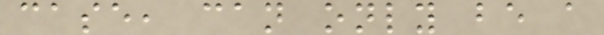case, can only be a
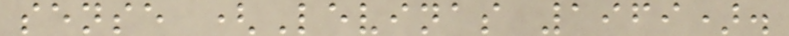sense (Levinas 1969).
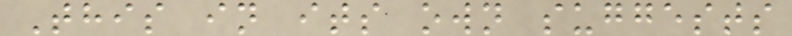This in its own suggests
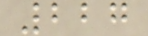227
